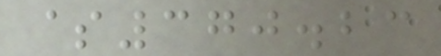$370.23
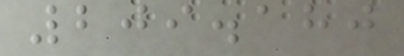209.180
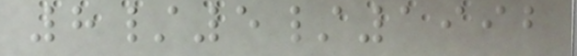8/5/1992
